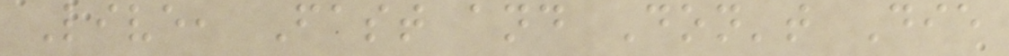Live, Fast and Don't Die
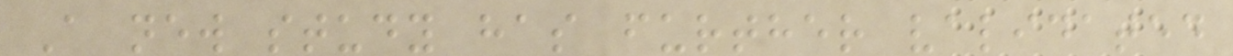A new study has further validated
